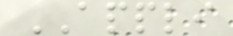APPLI
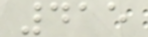415
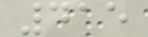415
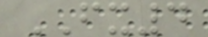FX4
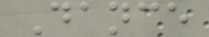Dance
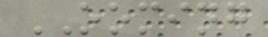OOMING
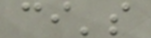ci's
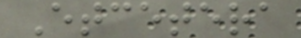Etcetera
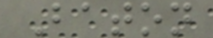Baton
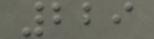229
